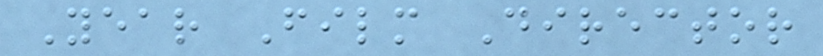Year Film Director
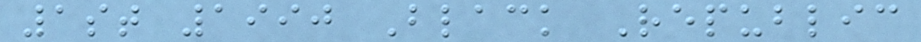1st 1990 Black Republic
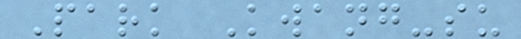Park Kwang-su
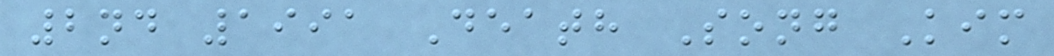2nd 1991 Death Song Kim
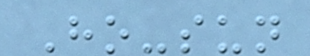Ho-sun
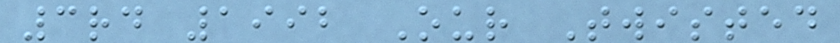3rd 1992 Our Twisted
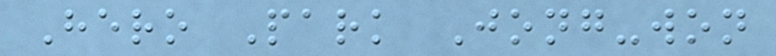Hero Park Jong-won
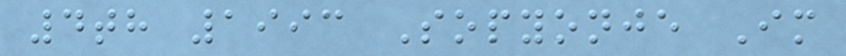4th 1993 Sopyonje Im
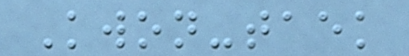Kwon-taek
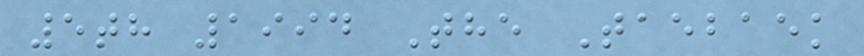5th 1994 The Taebaek
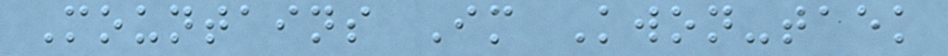Mountains Im Kwon-taek
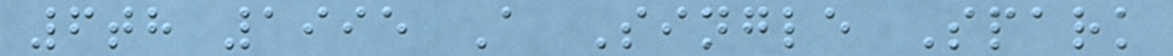6th 1995 A Single Spark
